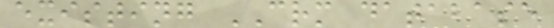existing CRM database
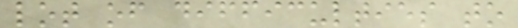lot of difficulties to
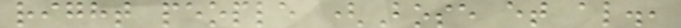right people (Bose et al.,
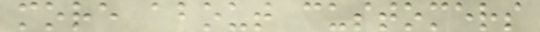more about customers
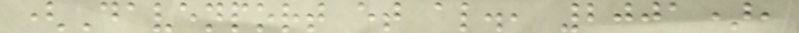(Davenport et al., 2001),
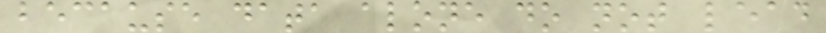because data alone do not lead
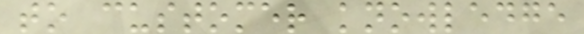to customer knowledge
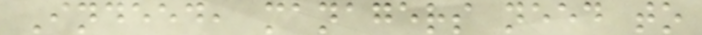Indeed, managers need to
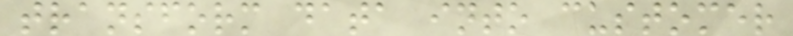transform data into customer
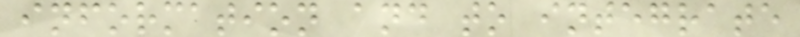information and to integrate
